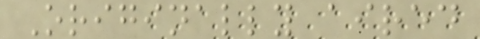Originally aired
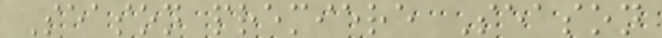Season premiere Season
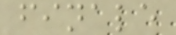finale
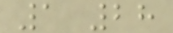1 28
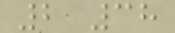2 38
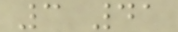3 41
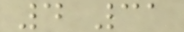4 31
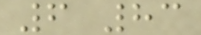6 83
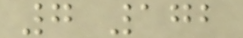7 172
